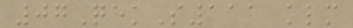07QekS111 klm
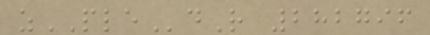zPLEdR 282796
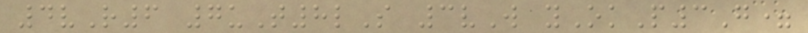4vR6 7uT8lS 3vW yOkP3G=
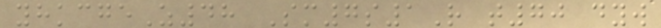yhkcgeZ48 Sm7s1R t70 dyw
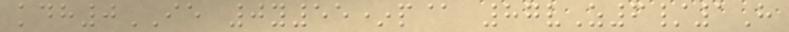kdh0IE 0y55*p@ 87vZ6/1H
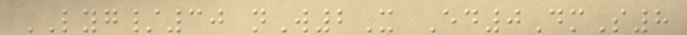LYG/30 nW2X Ed0DmS8
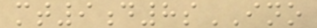mt9d8sINO
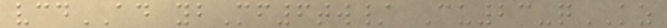vcdAD ybMf6tw/ Cu23-qKZ
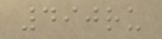490ru
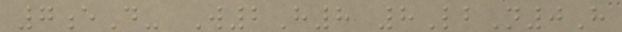7eD- W2H8 8LbN0H
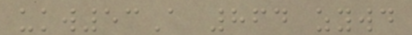ukw53A 864 zywd
